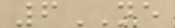6NE
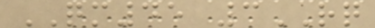QM45 3RQ
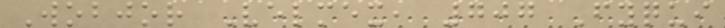Wobjor Velmex, 707 Fyqui
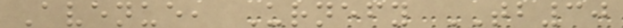Avenue, Urnefy TB30
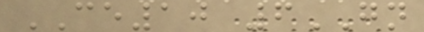CE10 6GN
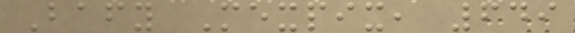Bafy Mexpix, 649
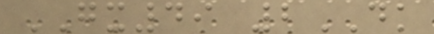GX49 2DK
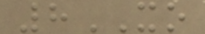8XO
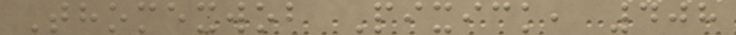Thomexwob Pixick, 408
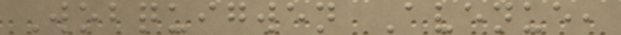Wobquigwen Avenue,
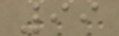99
